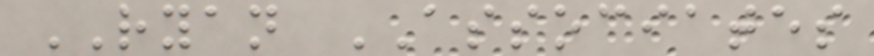RYAN ASSOCIATES
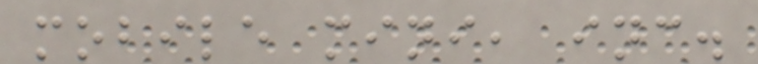mobile mini, inc.
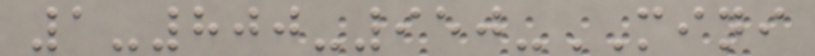1-800-950-MINI
